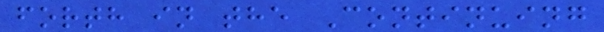forth in the Continuing
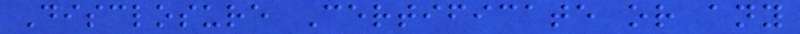Disclosure Certificate or any
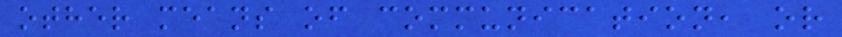other means of communication, or
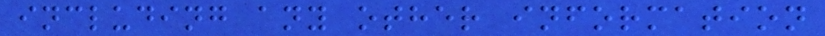including any other information
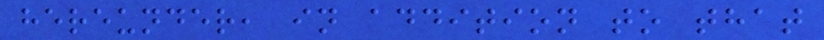hereunder, in addition to that
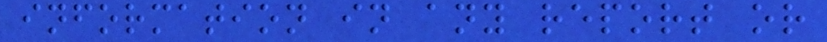information in any report or
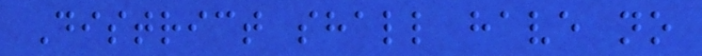District shall have no
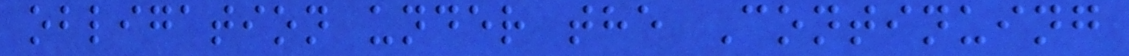obligation under the Continuing
